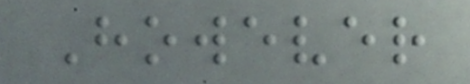However
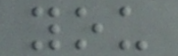you
